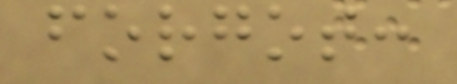forgot:
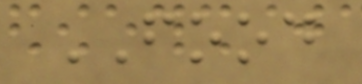FOOD
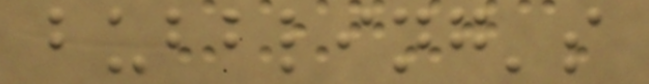bubbling's
